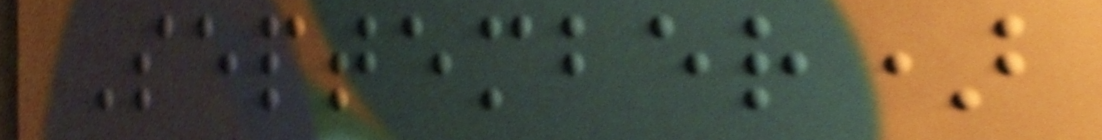September)
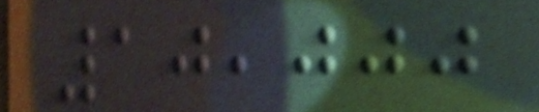10,000
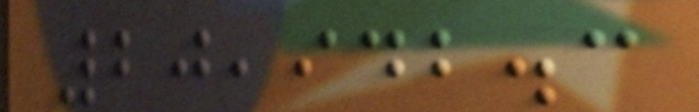20,942.3
